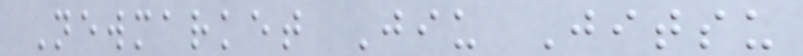Newmarket Jiu Jitsu
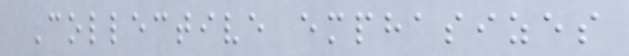Collective emphasizes
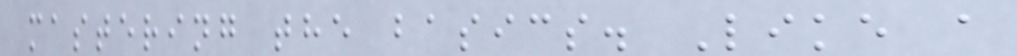mastering the basics. Like a
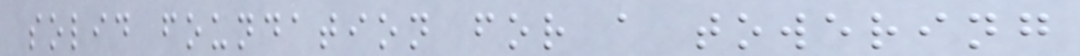solid foundation for a towering
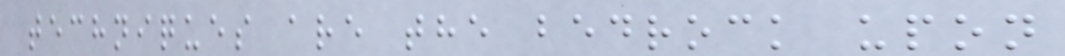techniques are the bedrock upon
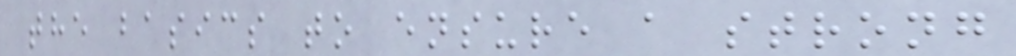the basics to ensure a strong
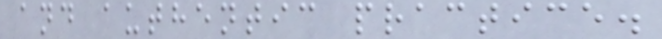and authentic practice.
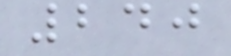240
